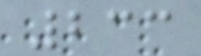233
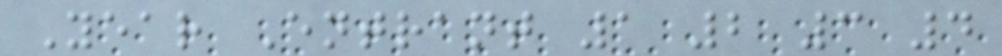Year Entrant 1 2 3 4
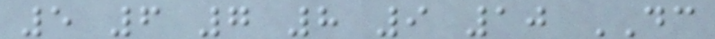5 6 7 8 9 10 DC
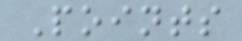Points
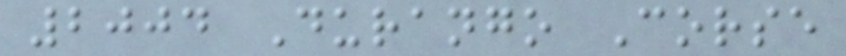2004 Durango Corse
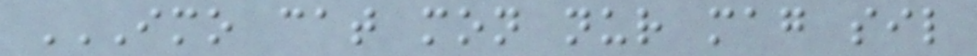IMO CAT MON NUR MAG SIL
